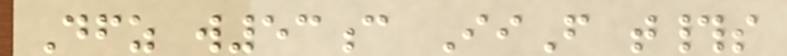Dfz w53c IiF t#s
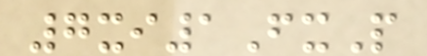7xi1FxP
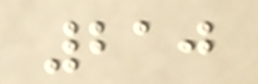210
